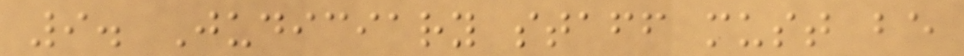9. Judiciary staff must be
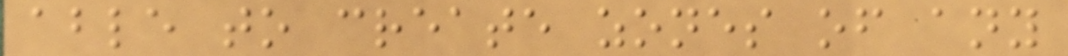able to create zones of any
